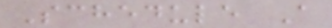Schedule A
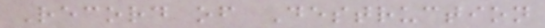Record of Destruction
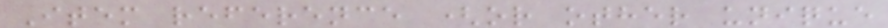Item reference (or other unique
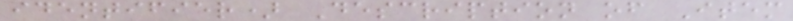identifier) Description of Item
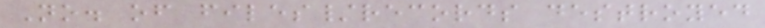No. of files/records destroyed
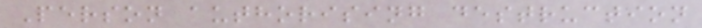Person authorising destruction
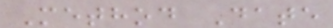Method Date
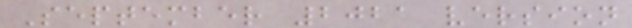September 2021 version
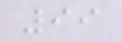99
